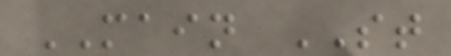MAIN ST
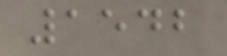1542
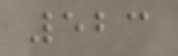523
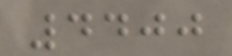4400
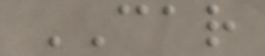CAR
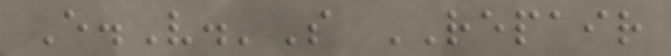E.V.'S REPAIR
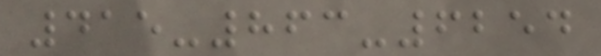415-863-6254
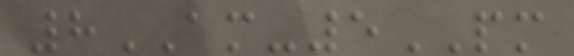8AM-5PM
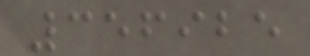356925
